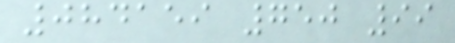084159 750 99
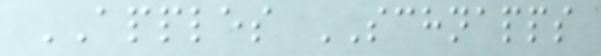APPLES SCHNAPPS
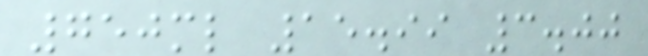750ml 15.99 3.00
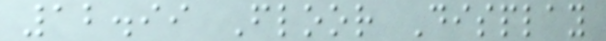12.99 Floor Display
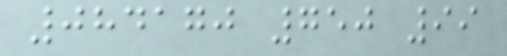084170 750 99
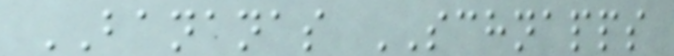BANANAS SCHNAPPS
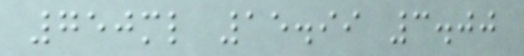750ml 15.99 3.00
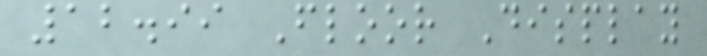12.99 Floor Display
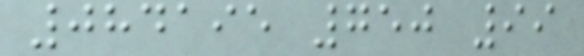084195 750 99
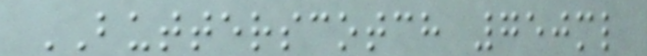BUTTERSCOTCH 750ml
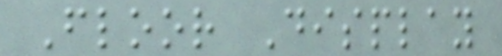Floor Display
